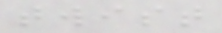twist
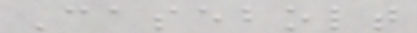Casebolt
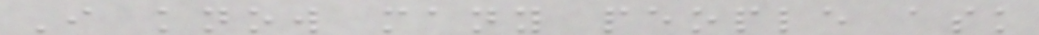I know many people ask
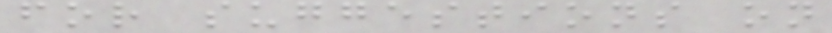for suggestions on
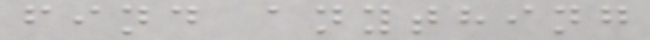find anything
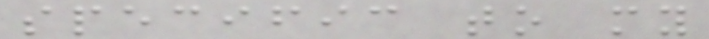specific to my
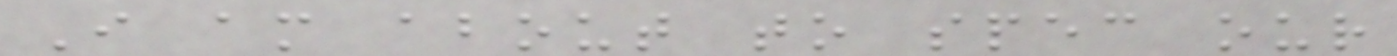I am about to spec our
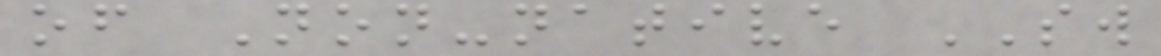of Non-native SW
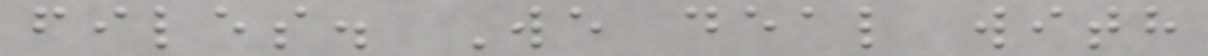files. We deal with
